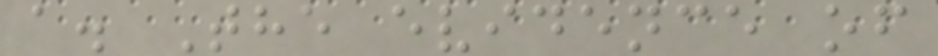a. The evidence of
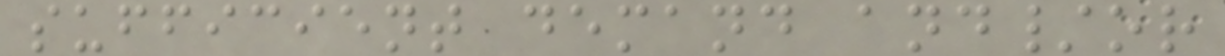sufficient demand and/or
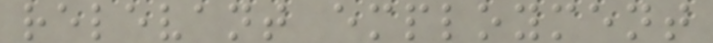relevant employment
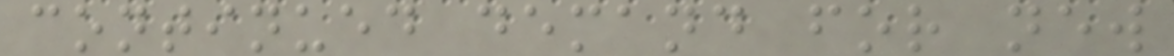continued demand for new
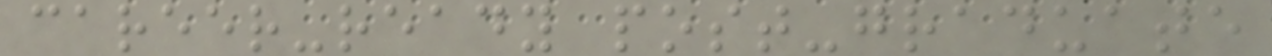career-ready post-graduate
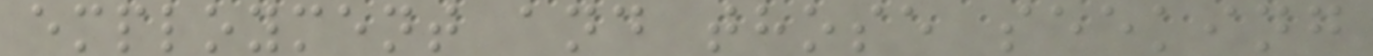employment and those seeking
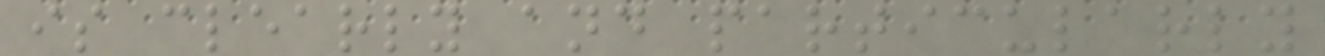is clearly and particularly
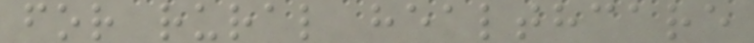for rural healthcare
